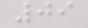09
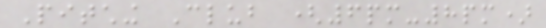Pitching Club (6pm-8pm)
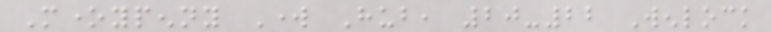Moneypenny Work Hub, 20-22 Wenlock
